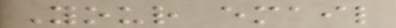Your email
